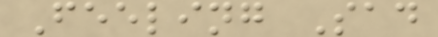Feeling Sad
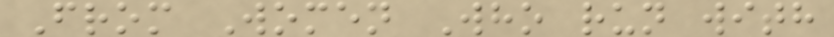From Women Who run with
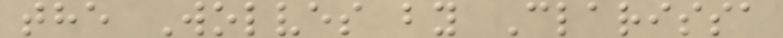the Wolves by Clarissa
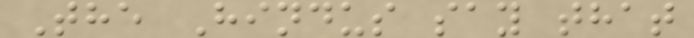The Hindus say that
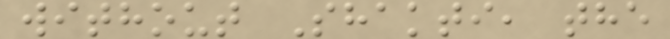without Shakti, the
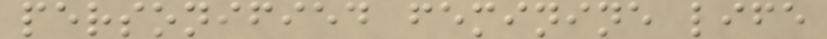personified feminine life
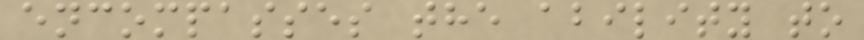encompasses the ability to
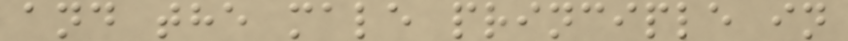and the male principle in
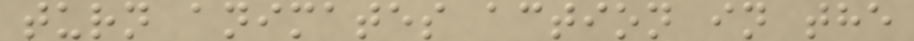turn animates action in the
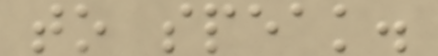to speak.
